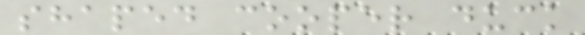shaped cooper duck
